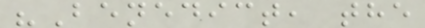"Benedict, the
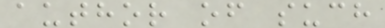author of such
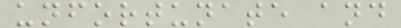unfortunate and
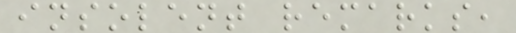insolent remarks,
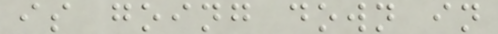is going down in
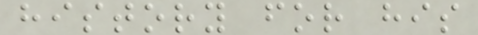history for his
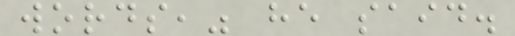words," he said.
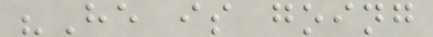"He is going
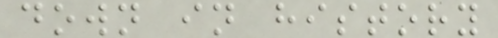down in history
